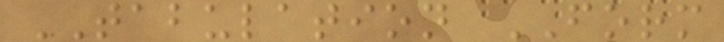TABULATION FORM
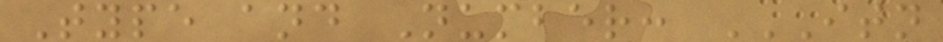Type and Number: ITN
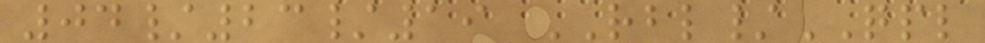04/23/19 RBL/QPL
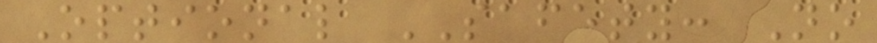Optional SAFETY: No
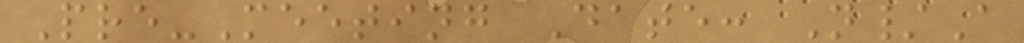Pre-Meeting Date: N/A
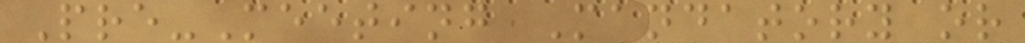Pre-Meeting Mandatory or
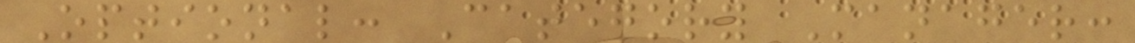Optional: Category Manager:
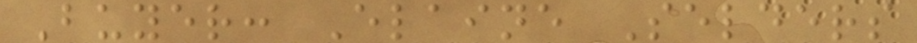Buyer: Elaine Selders
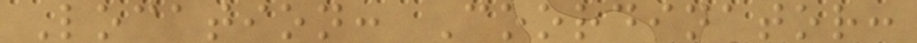Location: Coordinator:
